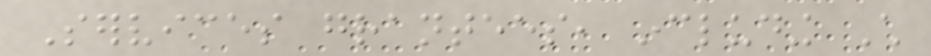Services grantees, including Child
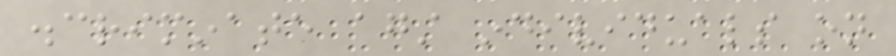discriminate against individuals on
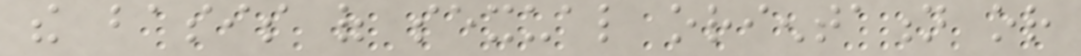the basis of sexual orientation or
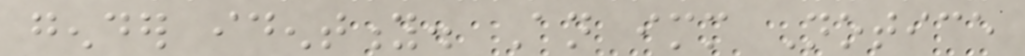gender identity. An immediate Notice
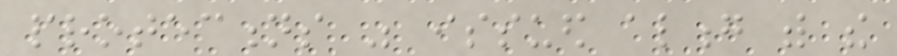protections was issued along with the
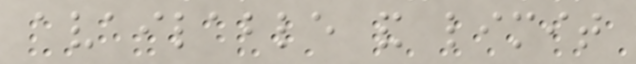available and limit
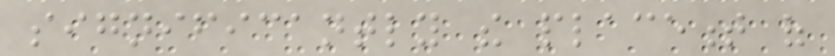significantly the placement of
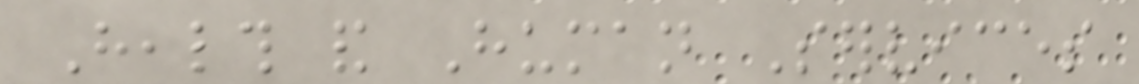Health and Human Services
